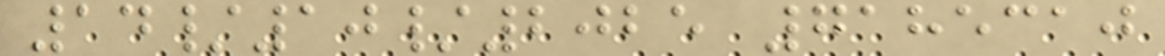14/10/2025 7185310
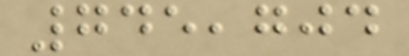745,704
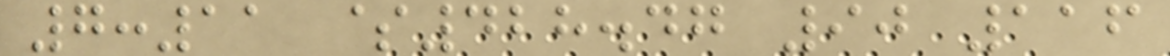7:11 $428.47 90 116
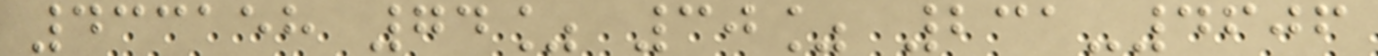433158 74% 30% 231-4606
